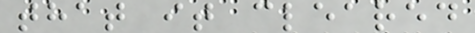that it cleared
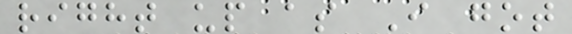right up as I got
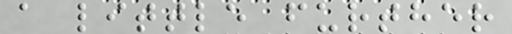a little further
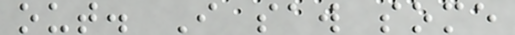out. I saw some
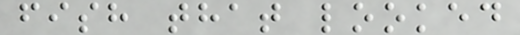fish that looked
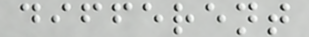different
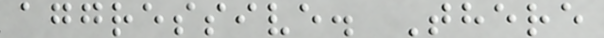aggressive. There
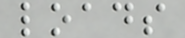loads
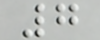7
